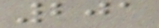201
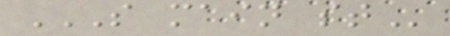S MAIN ST
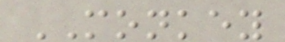MONKEY
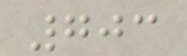703
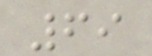69
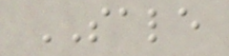SALE
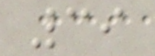39
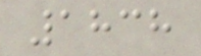1838
